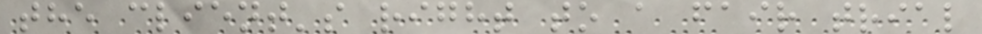the client's right to a fair trial
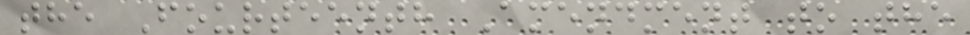the Fourteenth Amendment to the
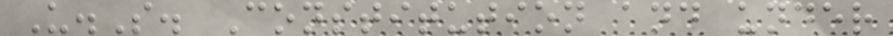U.S. Constitution and under
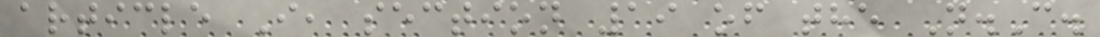article I, section 19 of the N.C.
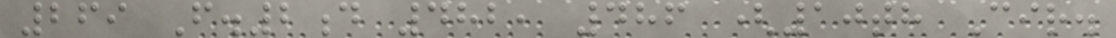269 F.2d 482, 486 (10th Cir.
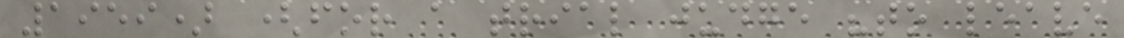1959) (for a trial judge "to leave
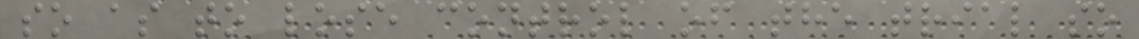so as to lose control of the trial so
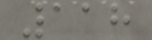118
